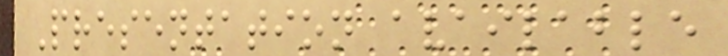Presentation available
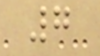7
